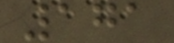171
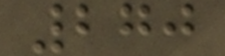270
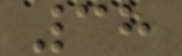38
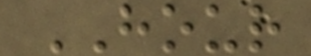HOUR
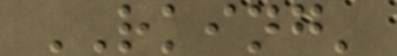RKING'
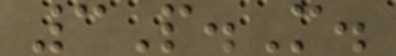3P.M.
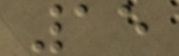15
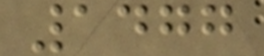1477
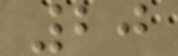20
